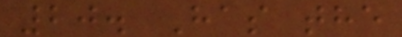20. Has the
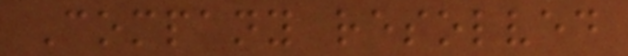Company resolved
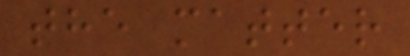the matter
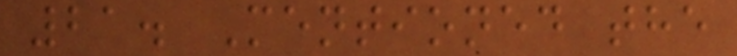21. Mentioned the
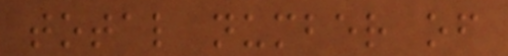total number of
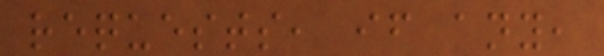requests, if any,
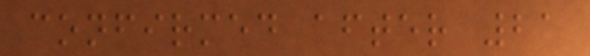confirmed after 21
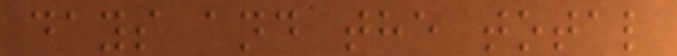days and the total
